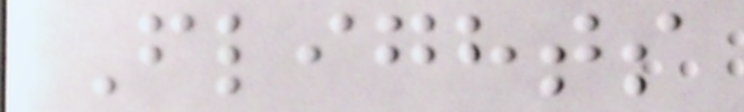Flights
